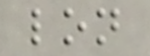lon
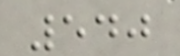540
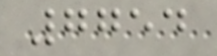7754
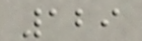129
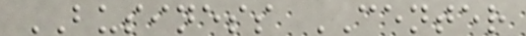BUSINESS CENTER
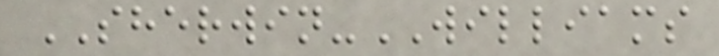SHERWIN-WILLIAMS
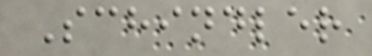Schindler
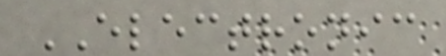ELECTRONIC
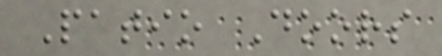Patio Doors
